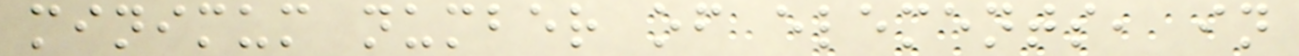minimum number of elements, in
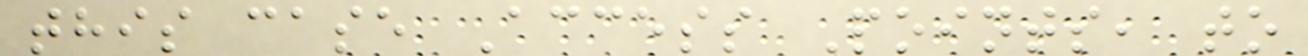this case Access Points, to
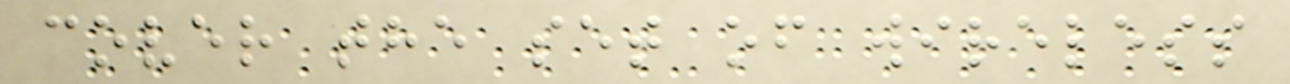cover the set of wireless
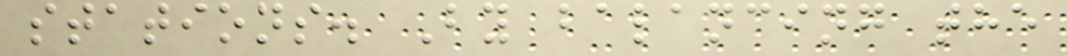stations. By balancing the
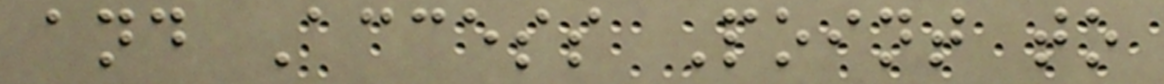and Access Point to
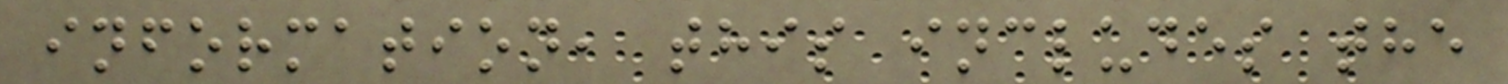information, this includes the
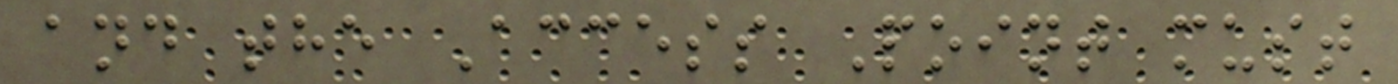and the Access Point must
